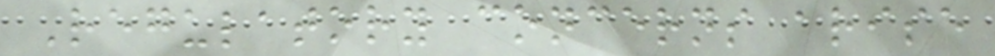Regulatory concerns arise
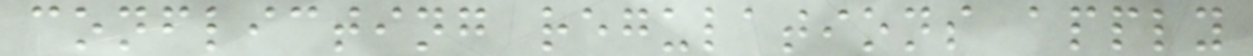conflicting regulations apply
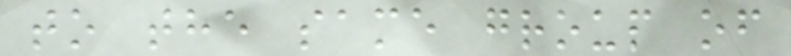to the same group of
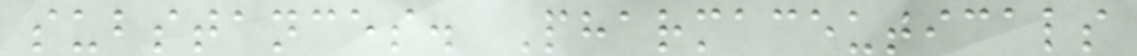substances. Pharmaceuticals
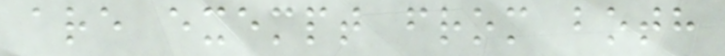are exempt from both
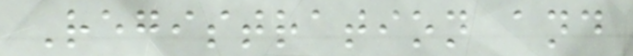Registration and
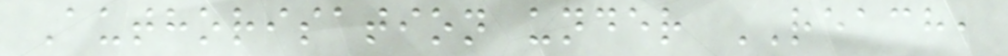Authorisation under REACH,
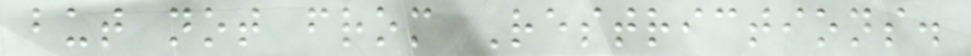but not from Restrictions.
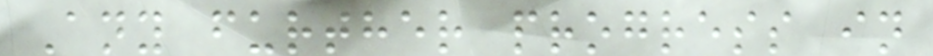Any further progress in
